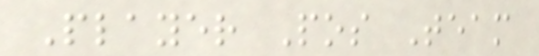Player Pos Team
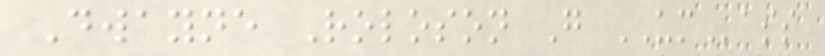Dwayne Roloson G UMass
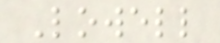Lowell
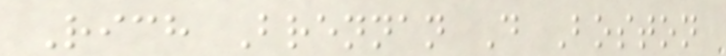Rich Brennan D Boston
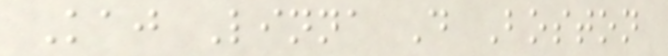Kaj Linna D Boston
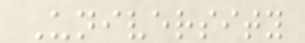University
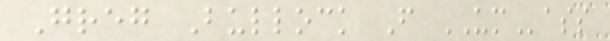Greg Bullock F UMass
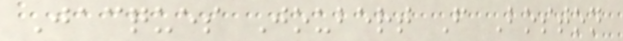Jacques Joubert F Boston
